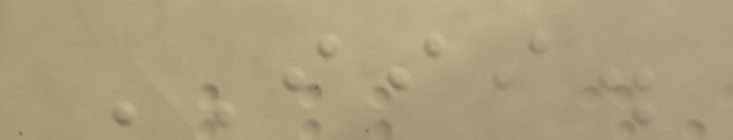III.
